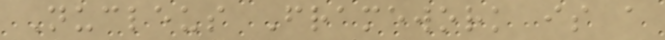Nucleus Framework is a
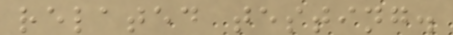related testing.
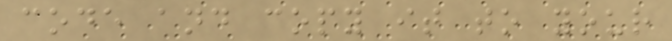code and copy it to your
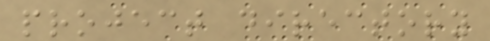project directory
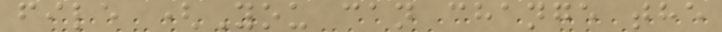file (You can change the
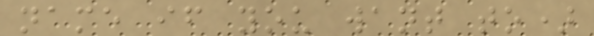name if you want to)
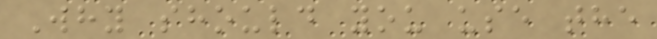Why should you use the
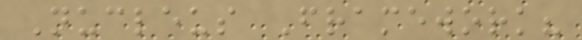Nucleus Framework?
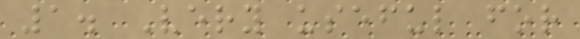1. Very useful for
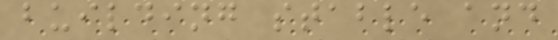building stable and
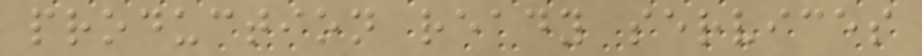production ready services
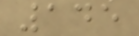145
